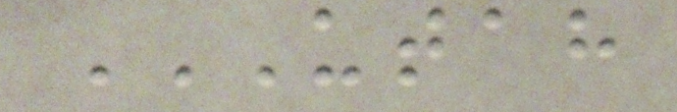UTAH
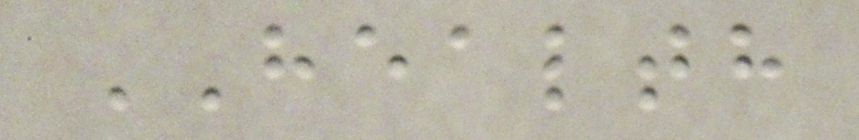HEALTH
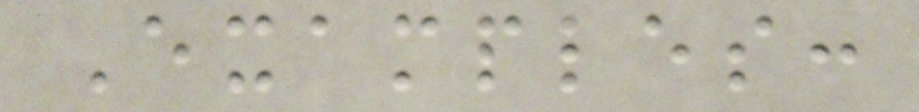Examples:
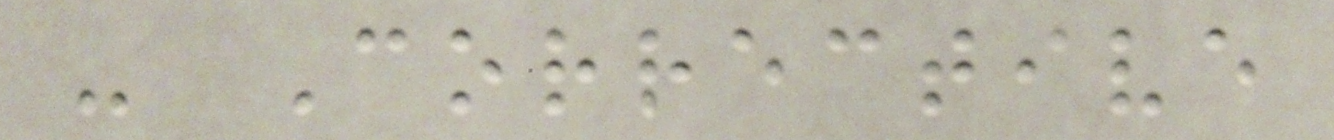- Corrective
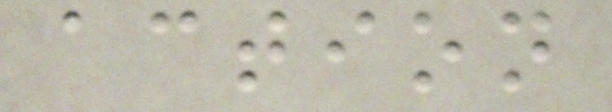action
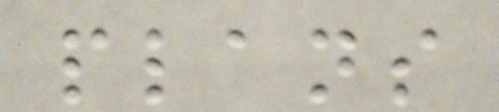plans
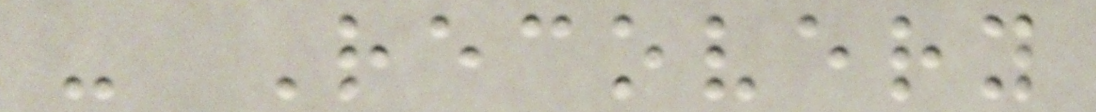- Recovery
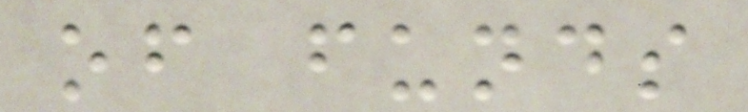of funds
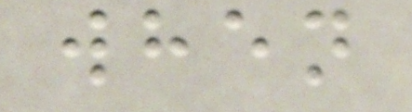when
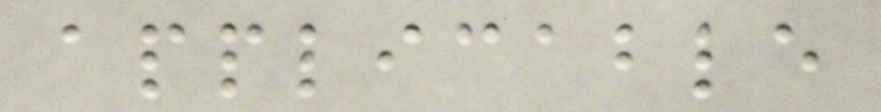applicable
